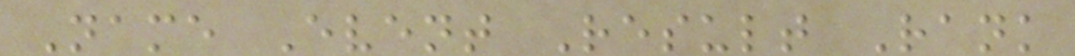Name Event Result Rank
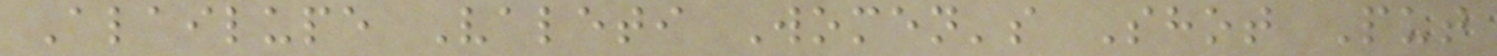Alailupe Valeti Women's Shot Put
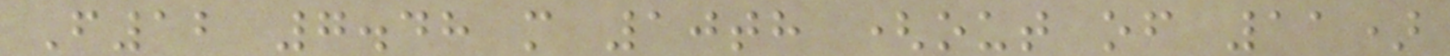F12 7.48 m 10th (out of 11)
